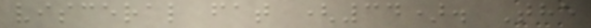visceral fat (34). The
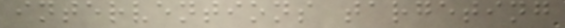interventions targeting
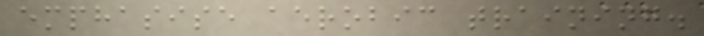emphasise aerobic training.
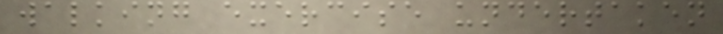walking exercise undertaken
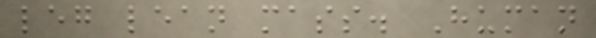leg lean mass. Human
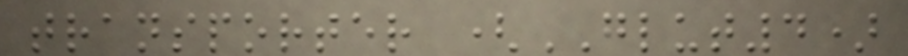transporter (GLUT4)
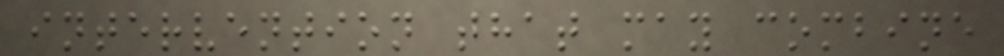intervention that may combine
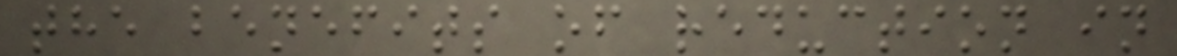the benefits of reduction in
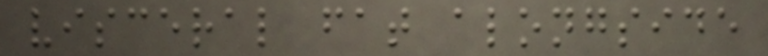visceral fat alongside
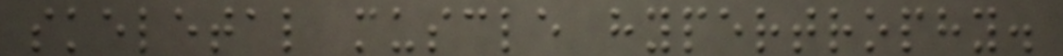skeletal muscle hypertrophy.
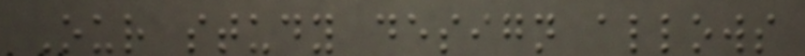Our study design allows
